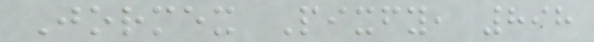Jormex Pixfy, 898
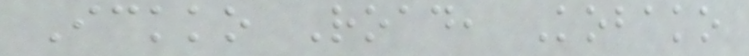Ickko Road, Kobako
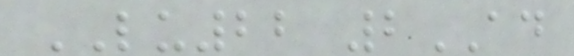LU22 2AD
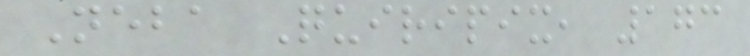Neba Quiripix, 173
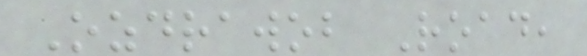Ozdrawob Road,
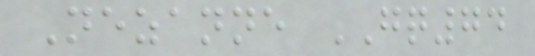Nezanne GQ74
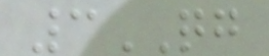3QG
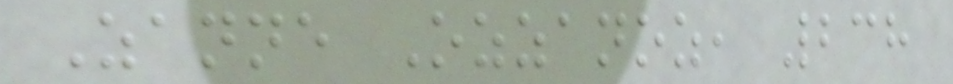Zanne Ozzanoz, 238
